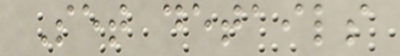Set details
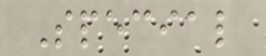Special
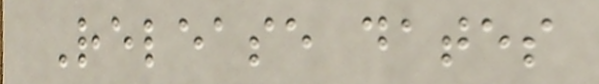Release dates
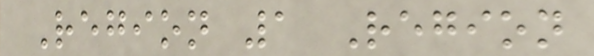Region 1 Region
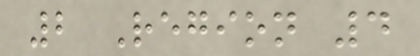2 Region 4
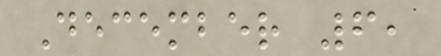December 6,
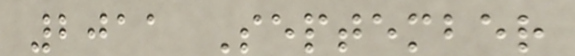2011 September
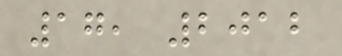17, 2012
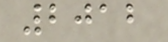2012
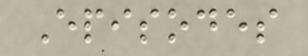Episodes
